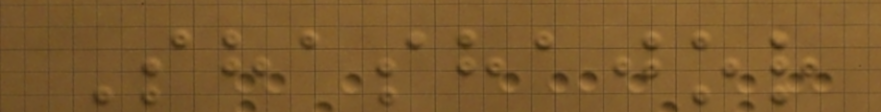Shashajor
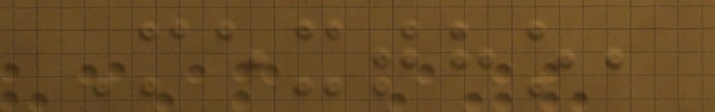Mextho,
